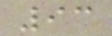93
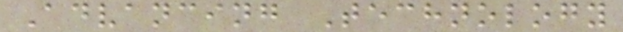Advancing Technology
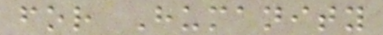for Humanity
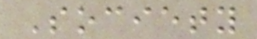Society
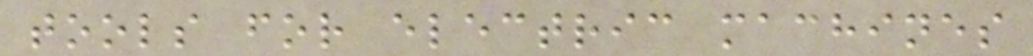tools for electric machines
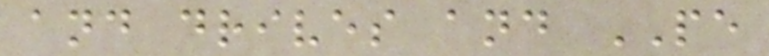and drives and PE
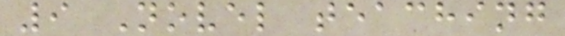9 Novel teaching
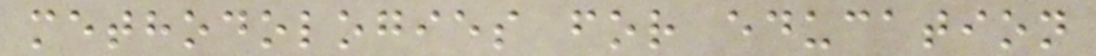methodologies for education
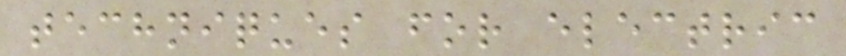techniques for electric
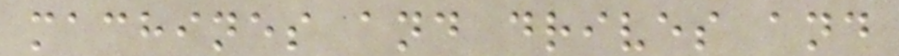machines and drives and
